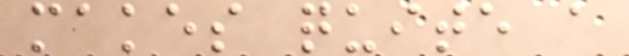makes quite a
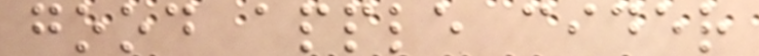good apple cider
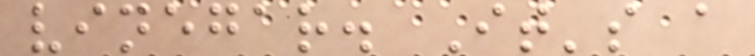vinegar. It's a
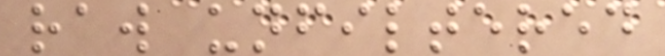raw unfiltered
